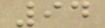94
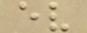ev
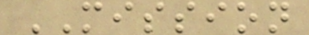MISSION
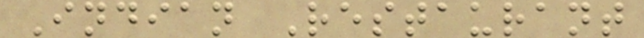Indian Restaurant
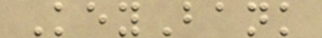KeyBank
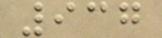937
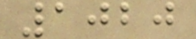1020
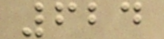624
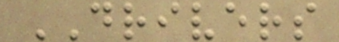DRIVERS
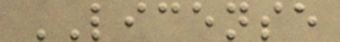LICENSE
